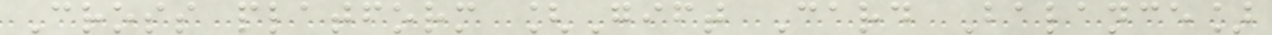Cross platform [Gift Card Balance]
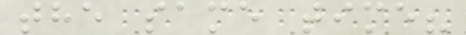the same time?
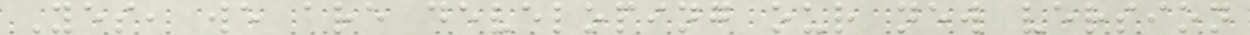Yes, we are developing our new version
